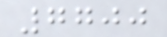7700
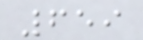659
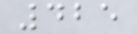425
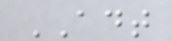ADT
